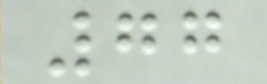77
